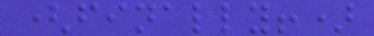(finally!)
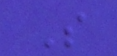S
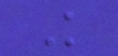K
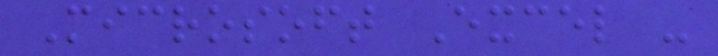Microsoft Excel -
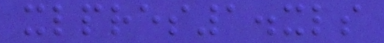xlpres1.xls
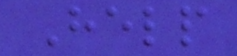Help
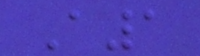A1
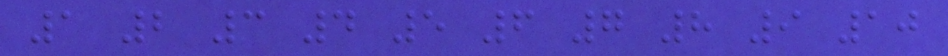1 2 3 4 5 6 7 8 9 10
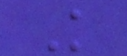K
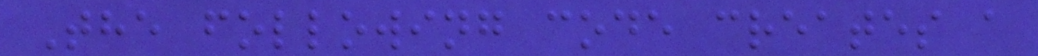The following code creates a
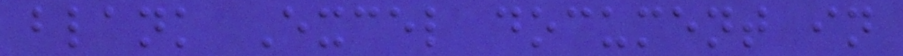blank Excel document in
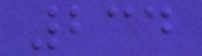234
